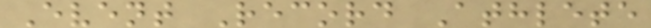Event Record Athlete
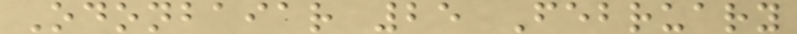Odonbaiar 25 February
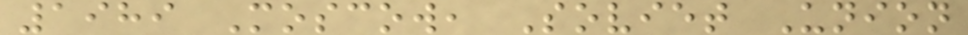1989 Moscow, Soviet Union
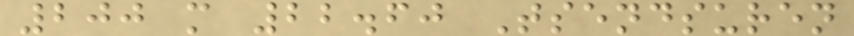200 m 22.60 Tsendsuren
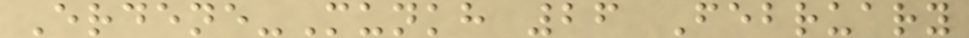Erdene-Munkh 26 February
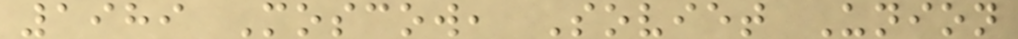1989 Moscow, Soviet Union
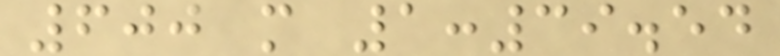600 m 1:39.54
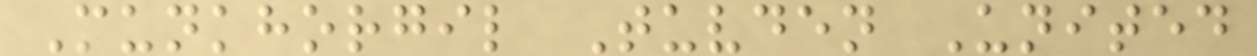Munkhorgil Tuvden United
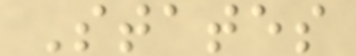States
